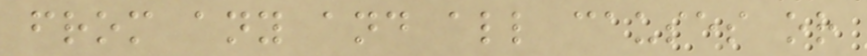from any and all causes or
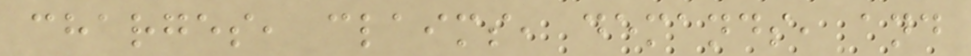charges, claims, demands, and
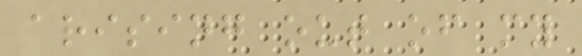arising out of my
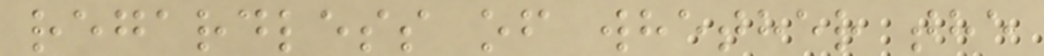regardless of whether the
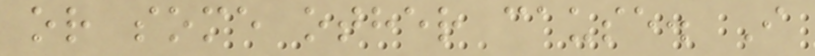or some other cause. I
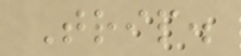Trip.
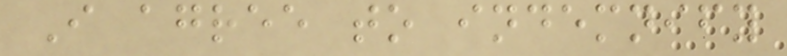I agree to indemnify
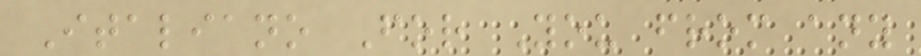Italiano For You from any
